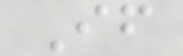If
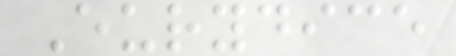Eurydice
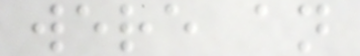were an
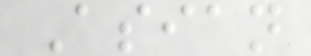Asian
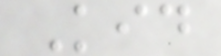Kid
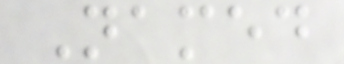Named
